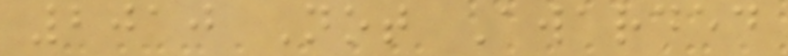2010 Not Awarded
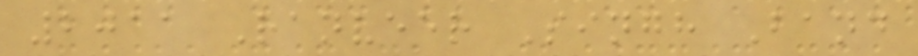2011 Ranveer Singh Band
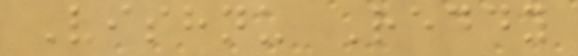Vishnu Reddy
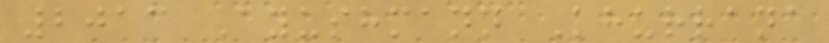2013 Ayushmann Khurrana
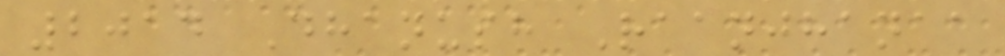2014 Dhanush Raanjhanaa
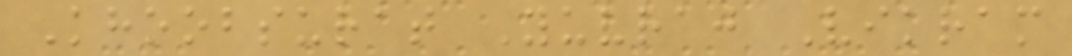Khoobsurat Yuvraj Vikram
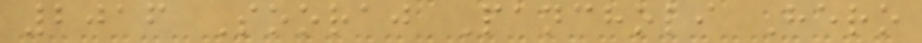2016 Sooraj Pancholi Hero
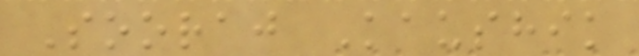Sooraj Kaushik
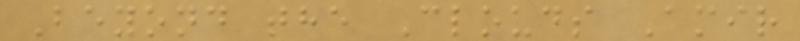Beyond the Clouds Amir
